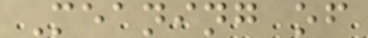Meaning of
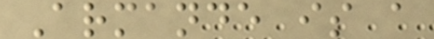Armande is a
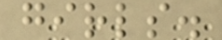girls.
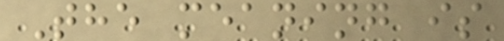The meaning is
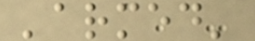'armed'
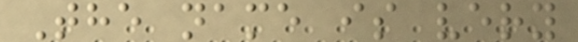The name is very
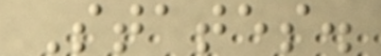States.
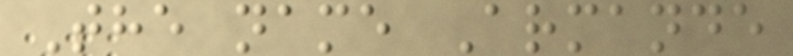The name Armande
